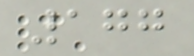177
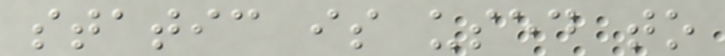static is used to
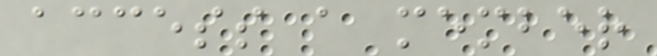access a member
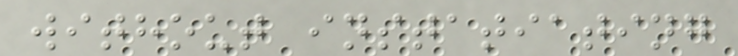without instatiating
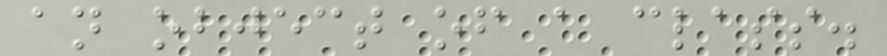an object of a class.
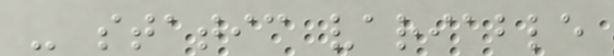- static variable
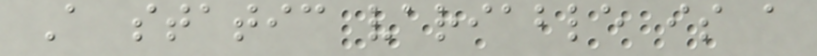A static variable is a
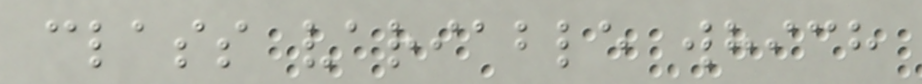class variable which
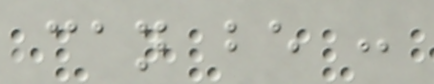can be :
